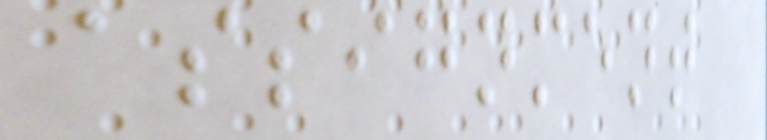assignment
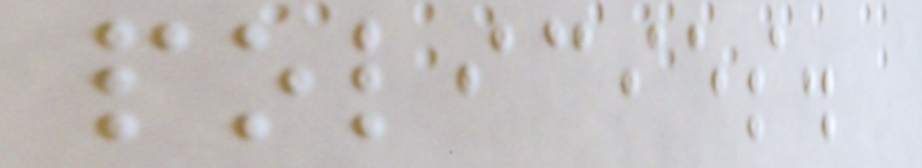policies.
